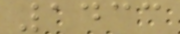1433
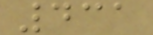431
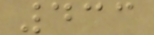433
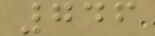746
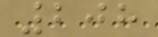208
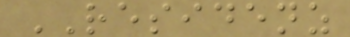RESIDENZ
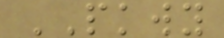PKWY
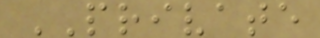PRIVATE
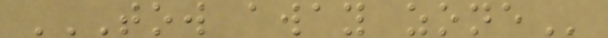TOW AWAY ZONE
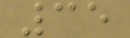35
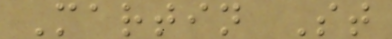Martin St
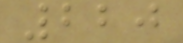220
